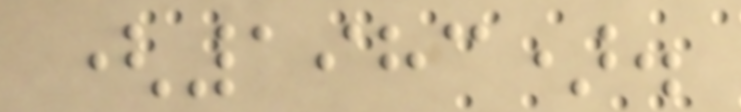(1983).
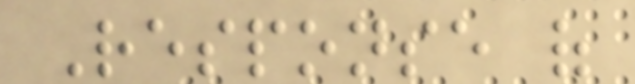Response of
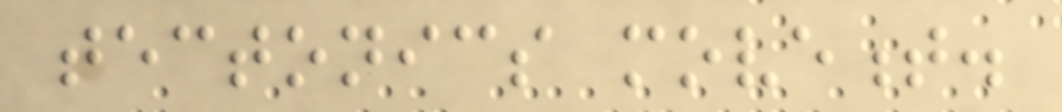tectonics movement.
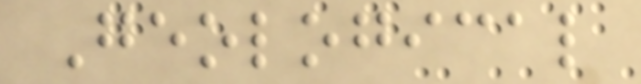Geological
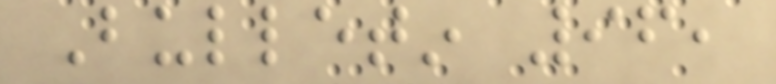Bulletin 96,
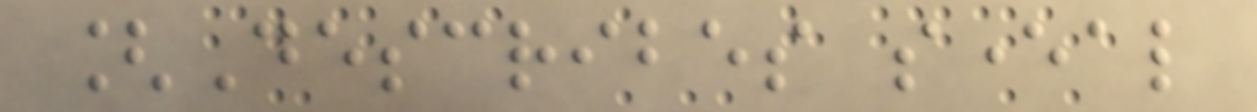[Describes several
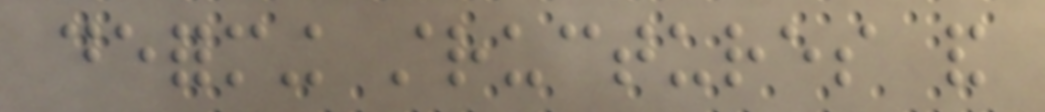deforming structures and
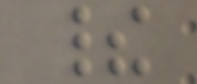their
